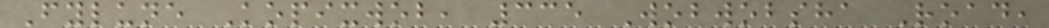Fylune Kopixwob, 335 Wobwobsha Road,
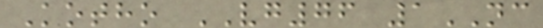Kotho VG76 1NC
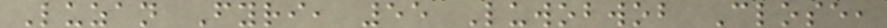Luzan Fyri, 55 Luwobwob Close,
